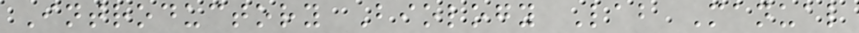Introductory Biology Lab Manual
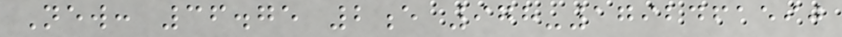New: 36.75 2e 978-1792461590
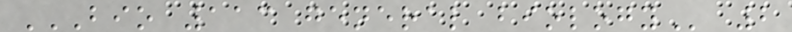BIO 113 GENERAL BIOLOGY 2
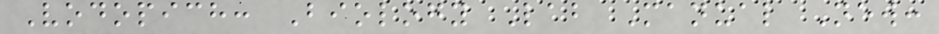Vodopich: Biology Lab Manual New:
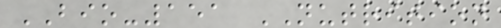BIO-151 NUTRITION
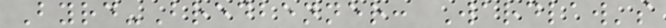Byrd-Bredbenner: Wardlaw's
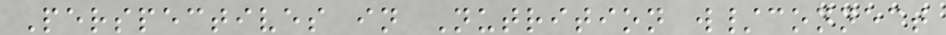Perspectives in Nutrition w/connect
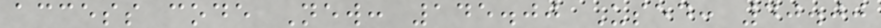access code New: 145.00 Used: 40.00
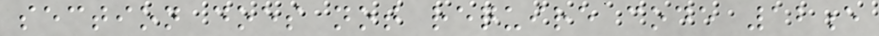section does not require code 12e
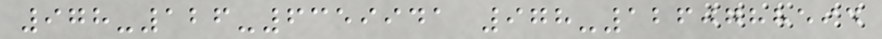978-126-6359941 978-1260788594
